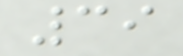39
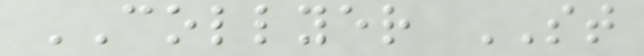COLLYER ST
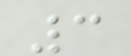3
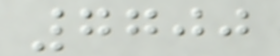7700
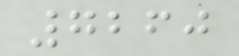7260
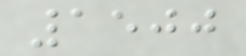1500
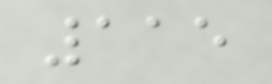115
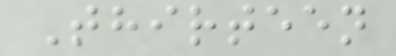Thirteen
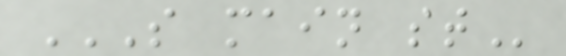S MAIN ST
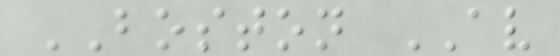BOSTON AV
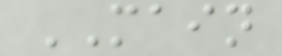MAIN
